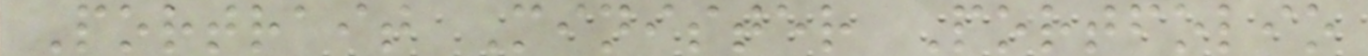Portrait Minister Portfolio
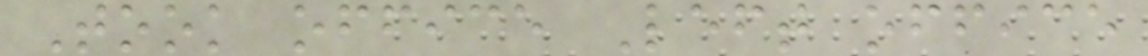Took office Left office
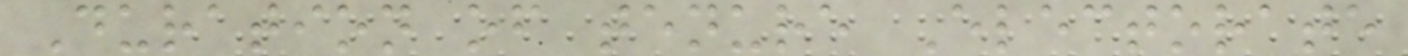Duration of tenure Electorate
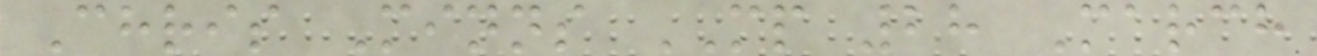Chris Minns MP 28 March
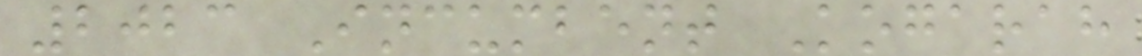2023 Incumbent Kogarah
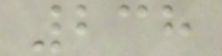238
